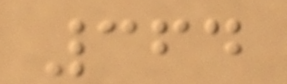364
